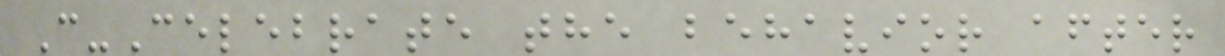C-Celebrate the behavior after
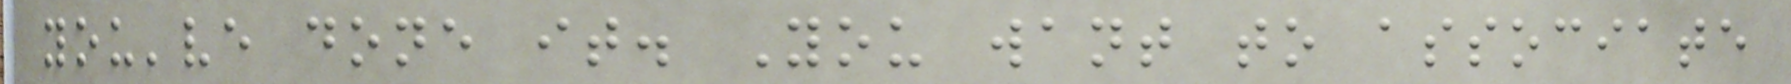you've done it. You want to associate
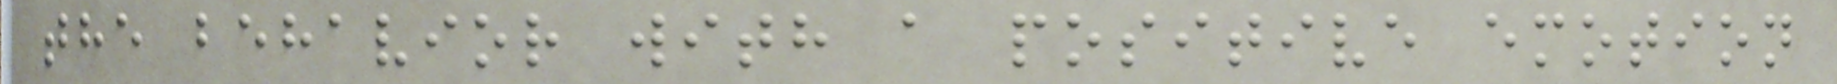the behavior with a positive emotion
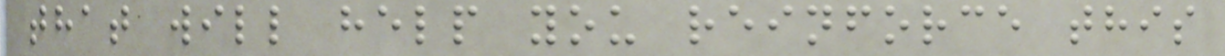that will help you reinforce this
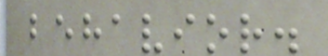behavior.
